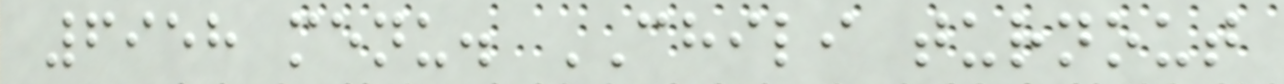6958 menu. CHILI turnout
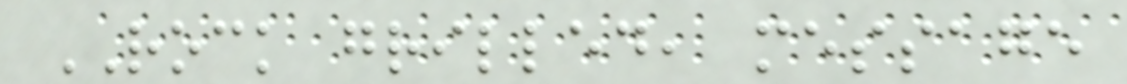ROCK grilled, message
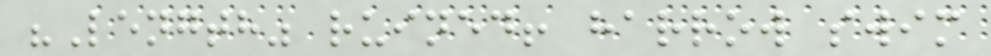"Length" ruined! harrow swim
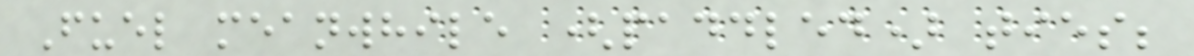Fuel meanwhile (paddled) ties;
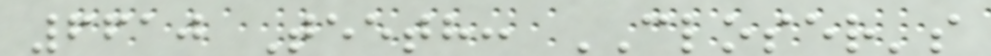6610 Teeth: CLOSER's
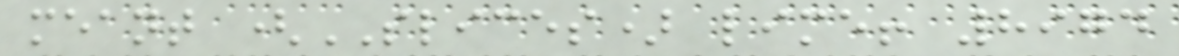meant (SLICES) lime! 8974
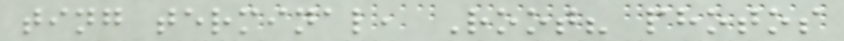ting terminal, Root? photos
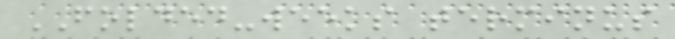FOLDED-weeks terminus
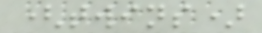(twins)
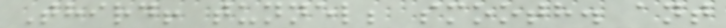Third! tunnel; smooth. ant
